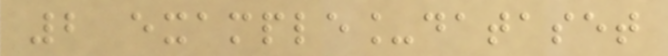2 example_dataset
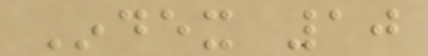Index 10
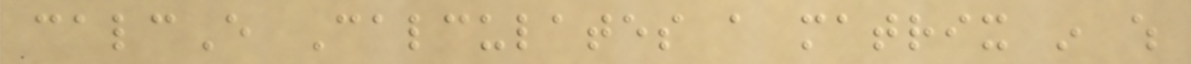calcE Calculates a matrix in which
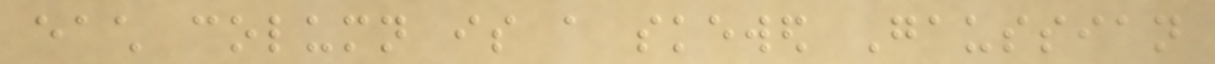each column is a skewed Gaussian
